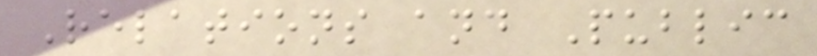Relations and Public
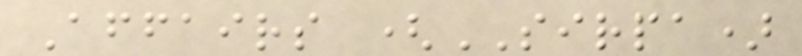Affairs (SIRPA)
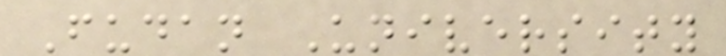Fudan University
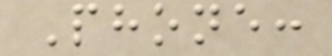Phone:
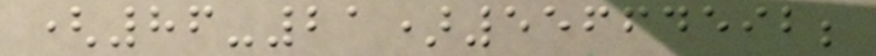(86-21)55664592;
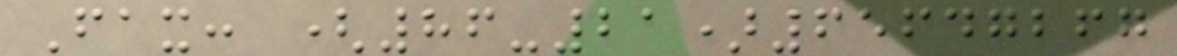Fax: (86-21)65647267
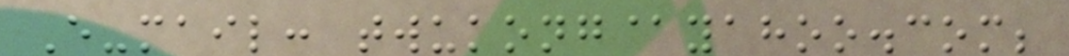E-mail: twukong@yahoo.com;
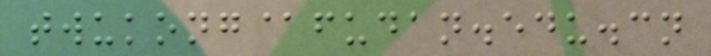twukong@fudan.edu.cn
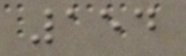154
